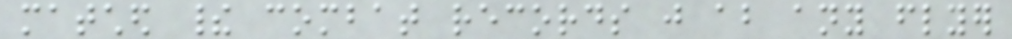matched their combat records just about any flyer
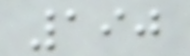190
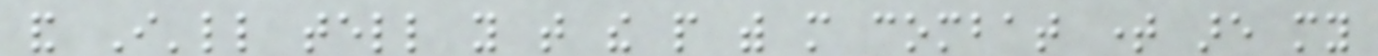and I'll tell you that the people with more combat time are my
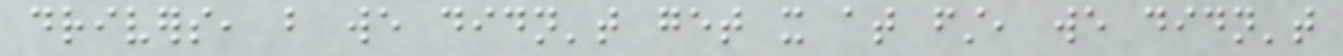drivers, but we didn't get it at first, we didn't
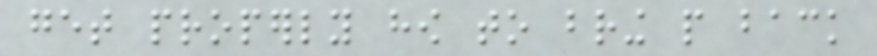get properly how to bring people back
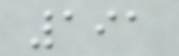191
